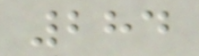284
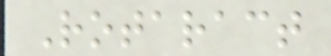Rotaract
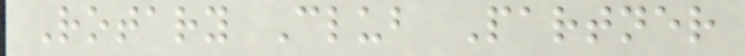Rotary Club Partner
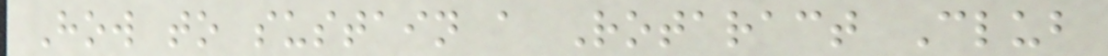How to sustain a Rotaract Club
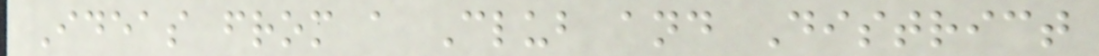Ideas from a Club and District
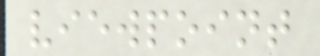viewpoint
